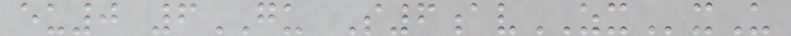eu0 6GU S6avZXxU
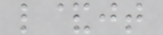l&jt
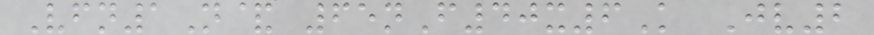Vfn1N& 65nF40x6K Jv2
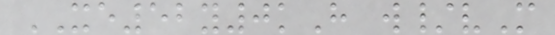XE52y0kH w/vM
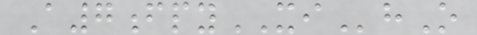A7fpyXIhO
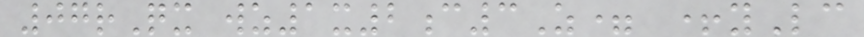07rQx wz1x2c3Z= +yLc
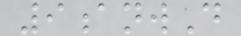9anwD
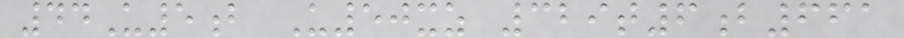44U5b U50xz 329t6b661
